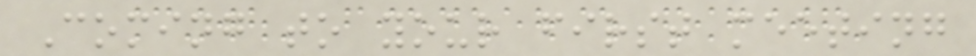Coming to your first meeting
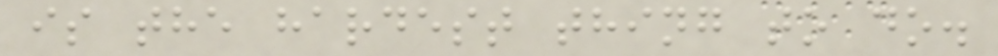is the hardest thing to do.
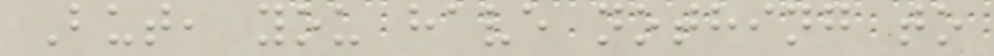But, you have nothing to
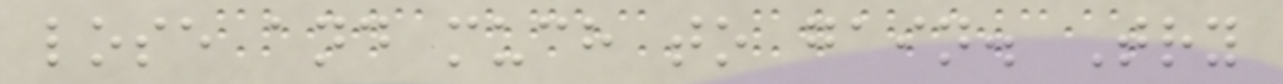lose and much to gain. Try
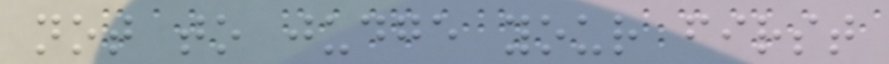not to judge your first
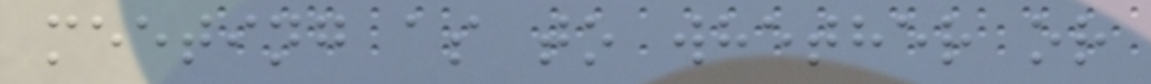meeting as to whether or
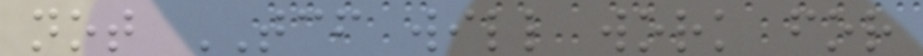not TCF will work for
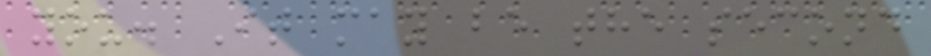you. It may be the second
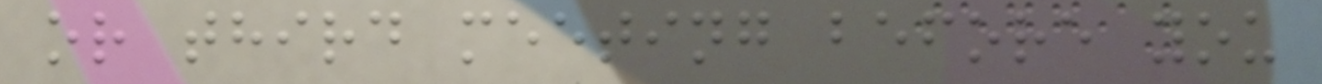or third meeting before you
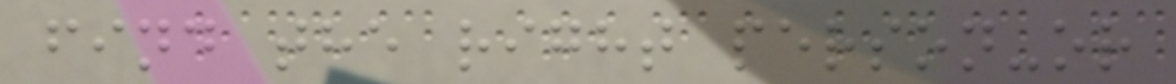find the right person-or
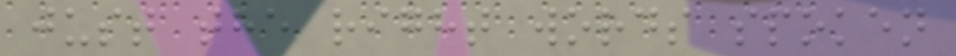just the right words spoken
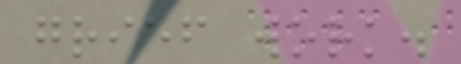grief work.
